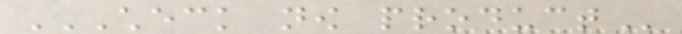CHECK NOW PRODUCT
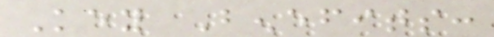Key Benefits:
